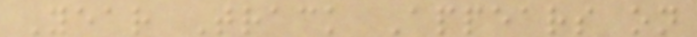Year Track Appears on
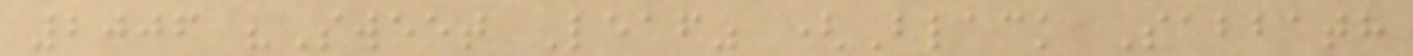2006 "Sweet Leaf" (Black Sabbath
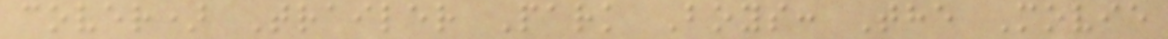cover) Trailer Park Boys: The Movie
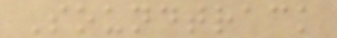Soundtrack
